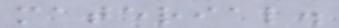material.
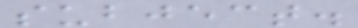subject.
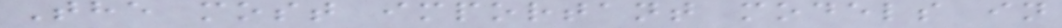The most important models in
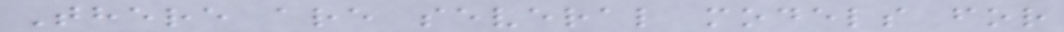There are several models for
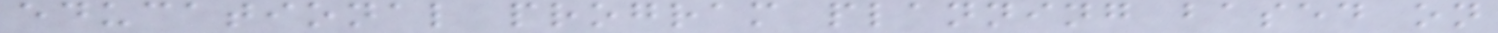educational program planning based on
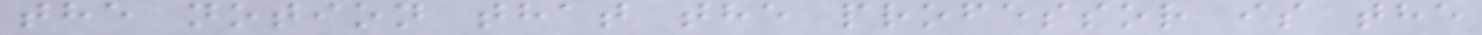the notion that the professor is the
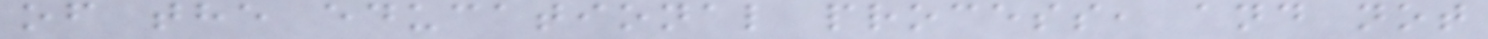of the educational process, and not
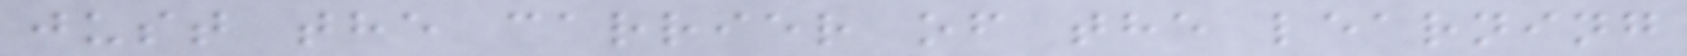just the carrier of the learning
